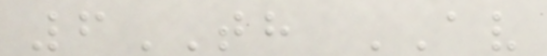6TH AV
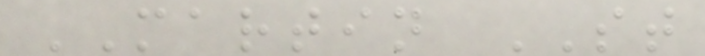MARTIN ST
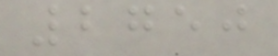2750
